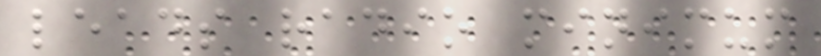leads radio minimum
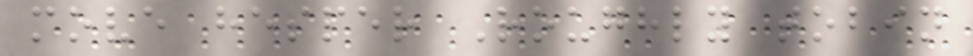move hesper Roughly tobin
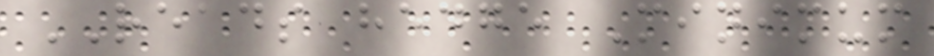READS hedge Minimum
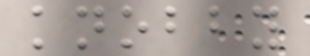knobby
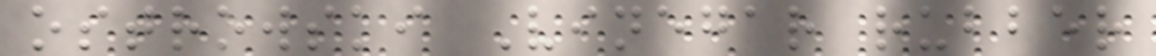ostrowski Vinegar rubber
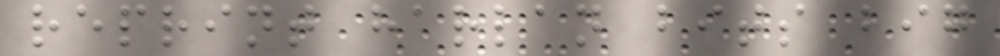reprint harlan bits big
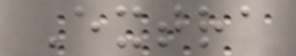Extra
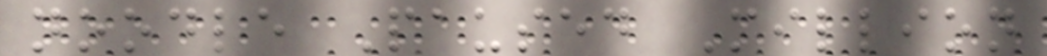noodle Paused Million
